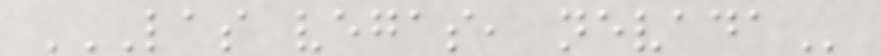LAS VEGAS, NEVADA
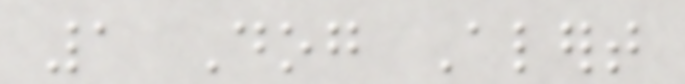1 Dog Alert
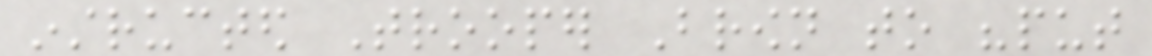instructed Trooper Brown to "put
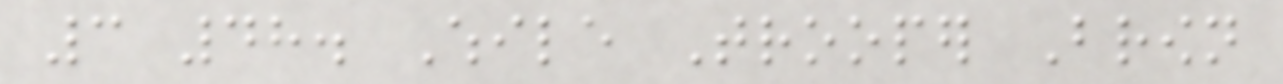3 48. While Trooper Brown
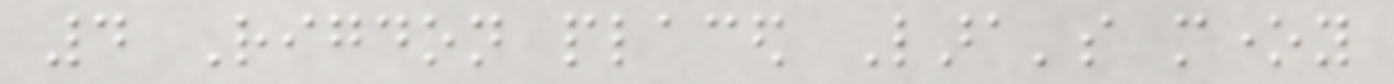4 Rigdon placed Lara's money
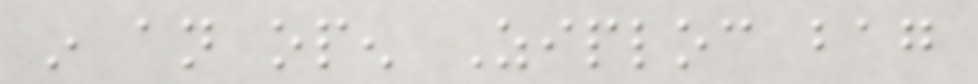in an open Ziploc bag
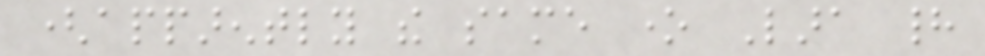(apparently the same one Lara had
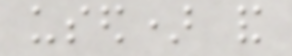used) and
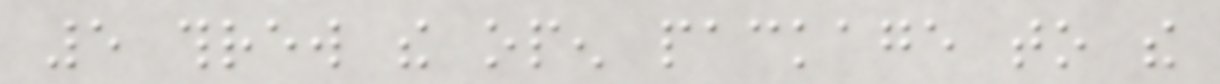5 threw the open package to the
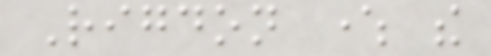Rigdon where the
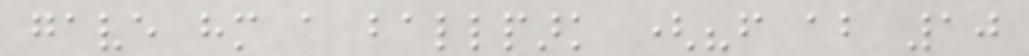gave him a ballpark ("from about 10
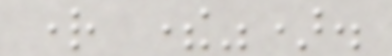right there").
